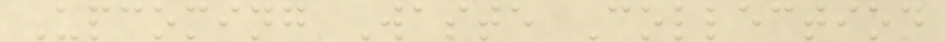Upcoming Waste Collection
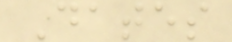Dates
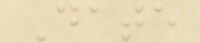Date
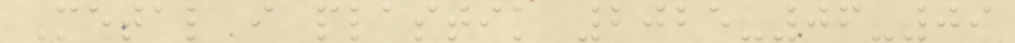Metal i plastik 2025-06-09
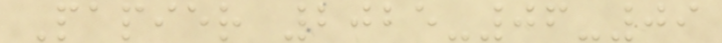Papier 2025-06-09
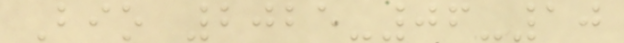Bio 2025-06-10
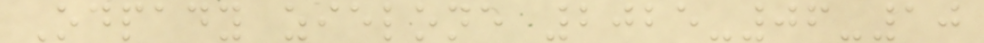Odpady zielone 2025-06-10
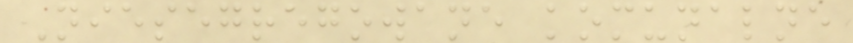Niesegregowane komunalne
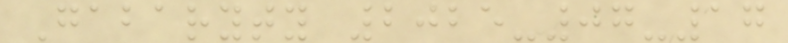Gabaryty 2025-07-17
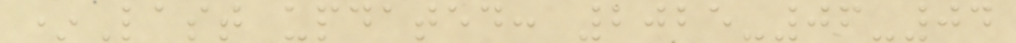*Last updated: 2025-06-04
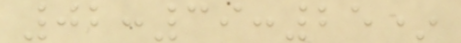02:39:25*
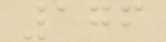176
